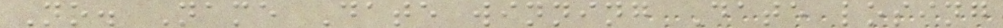No. Name Date winning Date losing
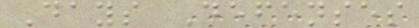Days Defenses
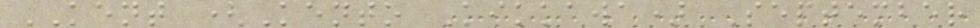KENT (Kento Kikkawa) September
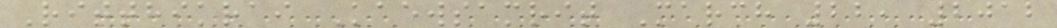Ritthikrai Kaewsamrit March 22, 2012
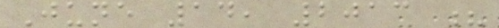June 14, 2013 ?
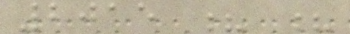2015 ? ?
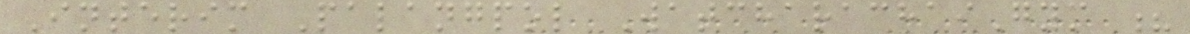Interim Palangpol WatcharachaiGym ?
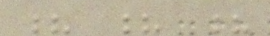? ? ?
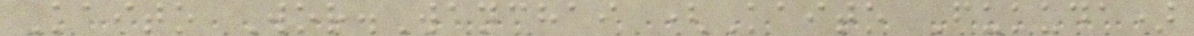Kaito Wor.Wanchai (Kaito Fukuda)
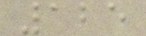125
